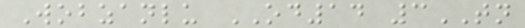Wobzanlu OD14 3TN
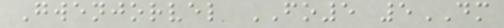Gwenjorvel FO5 5DM
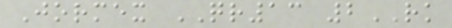Jormex QR13 2RK
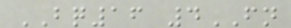BQ16 4FN
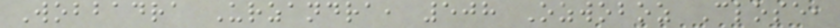Wobbadra Urzandra, 508 Ozwoboz Close,
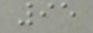95
